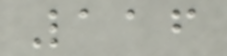116
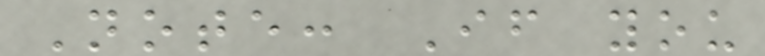Note: If you
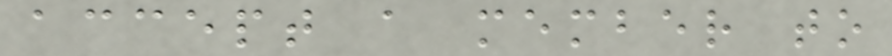accept a member to
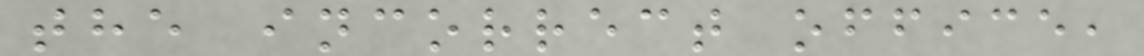the incorrect office,
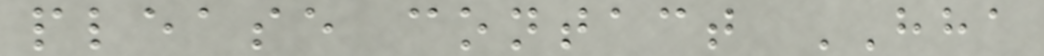please contact HHA
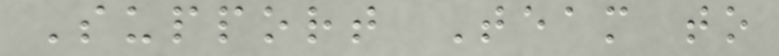Support Team to
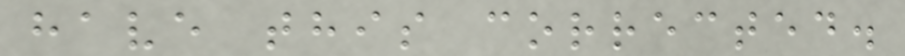have this corrected.
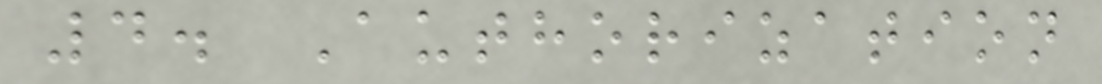4. Authorization
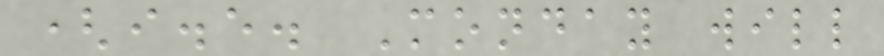(i.e. Monday will
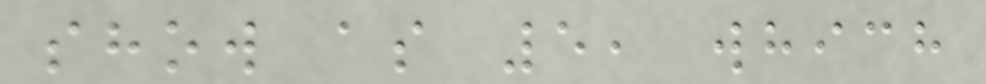show as 5, which
